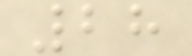28
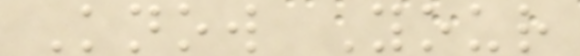Know Your
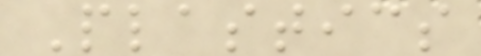Plastics
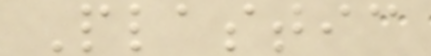Plastic
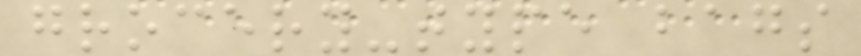grocery-type bags
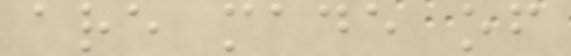are made of
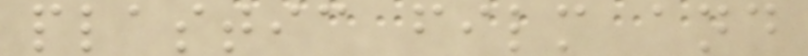plastic film and
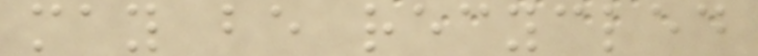may be recycled
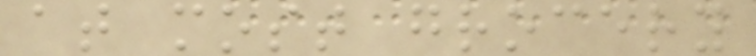at most grocery
